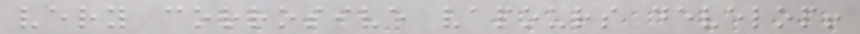very corrosive vapours develop!
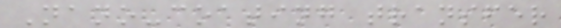Nano-coating transfer
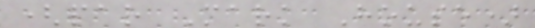(par Mark House)
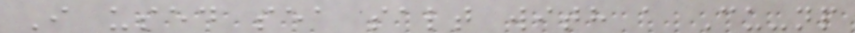I used sea salt with a Cu-np
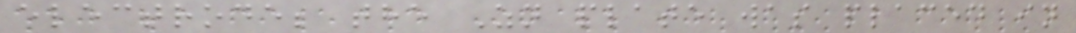electrode; the Zn plate was placed in
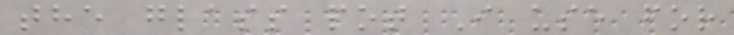the glass pot I use for
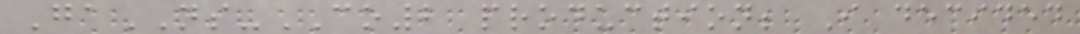GaNS-CO2 production; I decided
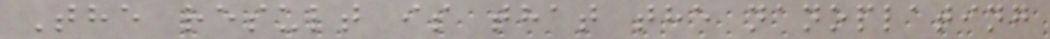The result is that the nanoplating
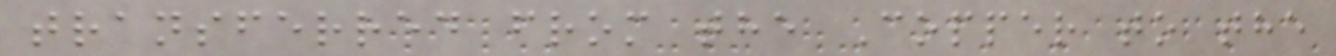transferred from the Copper to the
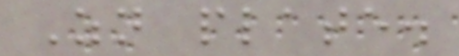Zn plate.
